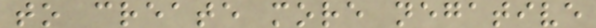to create more negative
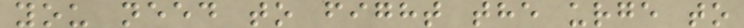you need to fight the urge to
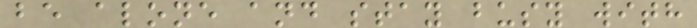be alone and stay busy with
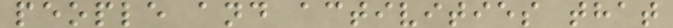people and activities that
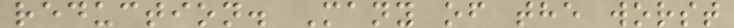reduction. Many of the worst
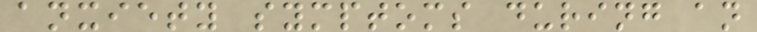anxiety symptoms during an
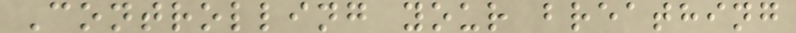Controlling your breathing
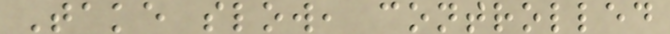Take slow, controlled
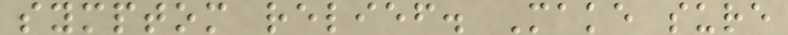symptom relief. Make sure
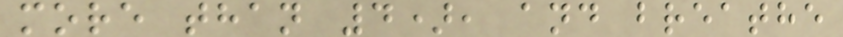more than 4), and breathe
